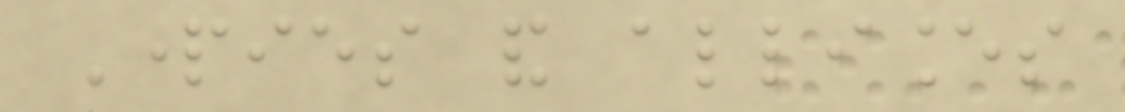Parties and alliances
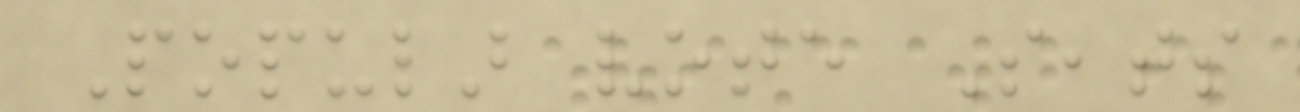Popular vote Seats
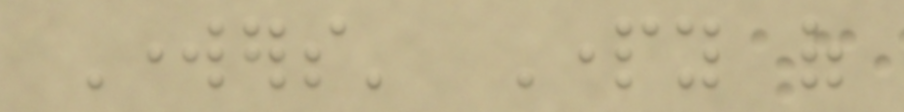Workers' Party of
